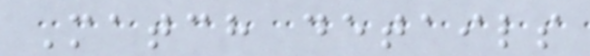Match details
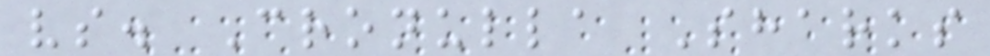vs. Cronulla Sharks
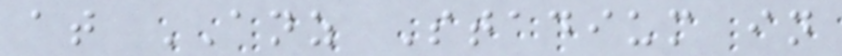at ANZ Stadium in
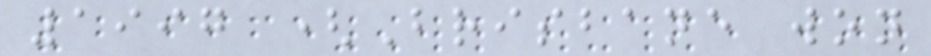1997 (Brisbane won
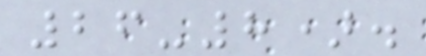26-8).
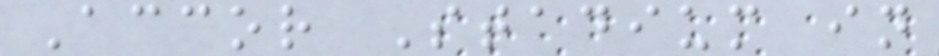Accor Stadium in
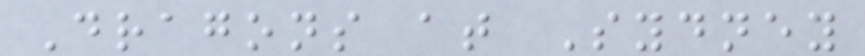Dragons at Sydney
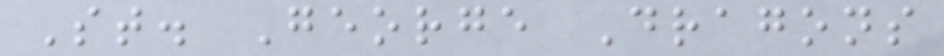St. George Dragons
